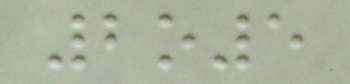2o5
